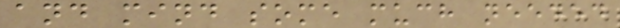and mind some much needed
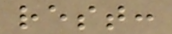rest:
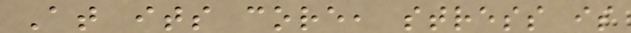At its core, stress is
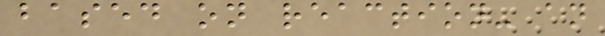based on reaction- an
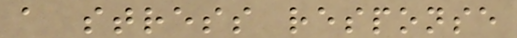a stress response
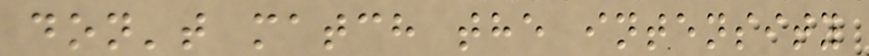don't match the intensity
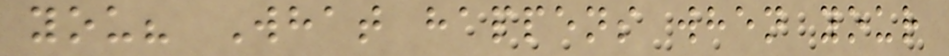you? What happens when your
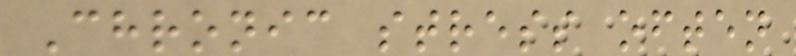Chronic stress often
